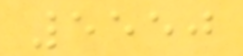5550
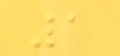1
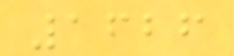1626
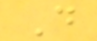D
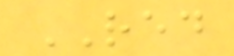RED
